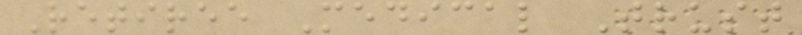Retiree Medical Trust
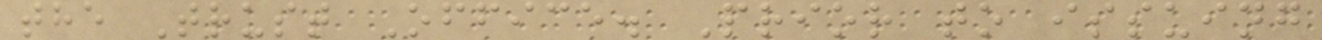the Trust Office. Prior to issuing
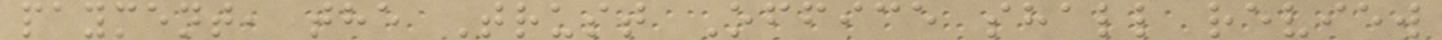payment, the Trust Office shall review
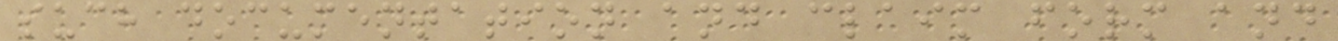such documentation and claim form and
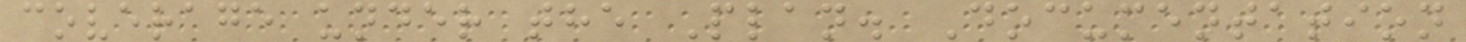coverage under the Plan. Documentation
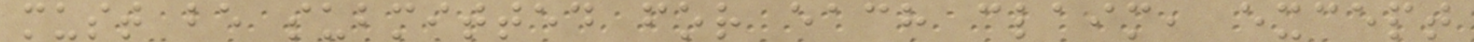must be submitted for each claim, except
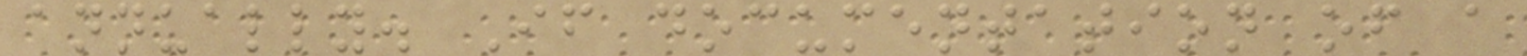annually. If documentation of a
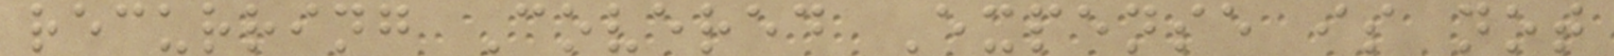recurring Covered Expense is not
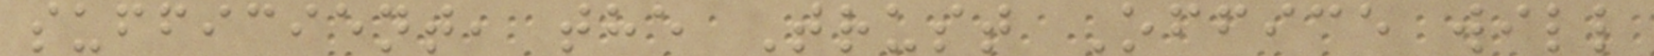sufficient, the Trust Office will
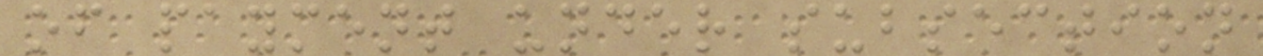of payment under subsection
